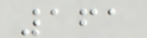161
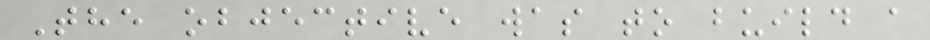The objective was to build a
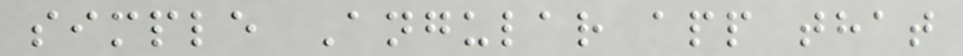simple Angular app that
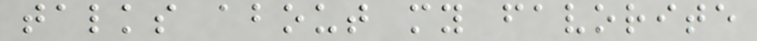talks about my favorite
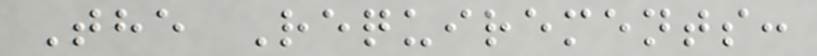The Requirements:
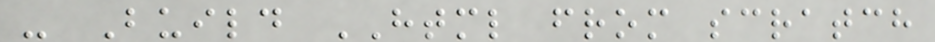- Build HTML from scratch
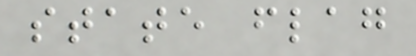state flag
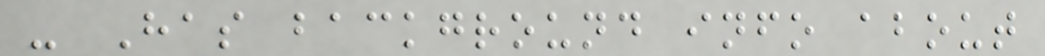- Has background info about
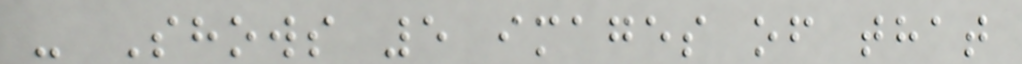- Shows 5 images of that
